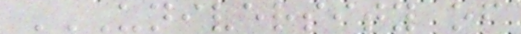UNIVERSITY OF
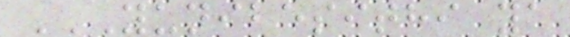YUNIBESITHI YA
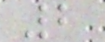2
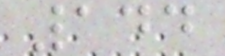144
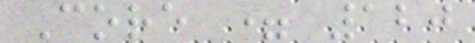Core = 120
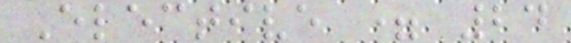Elective = 24
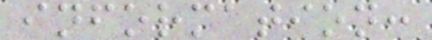information:
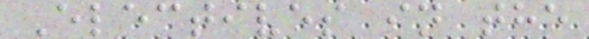Electives in the
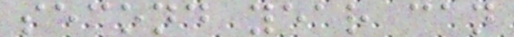second year can
